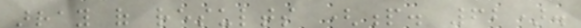array of results (p. 62).
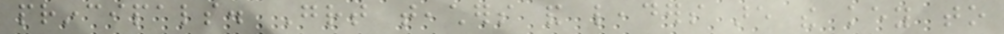principals. Great teachers and leaders are the key to
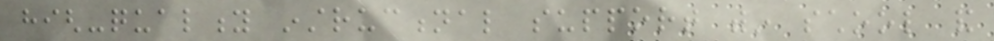high-quality instructional support within school and
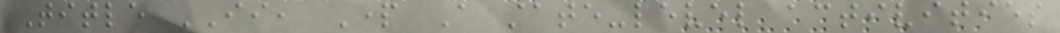Title II, Part A state-level activities
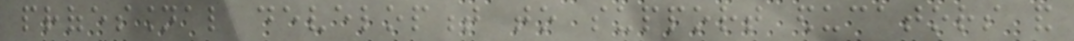professional development to support educators and
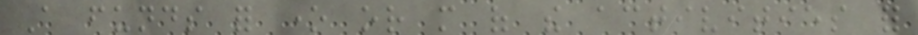A funds for one or more of the activities for
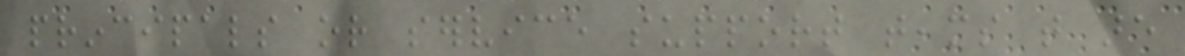principals or service support teams that are
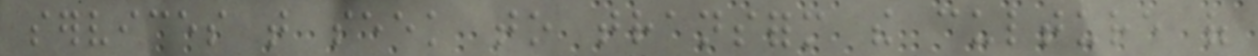services that seek to transform the culture of
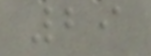29
